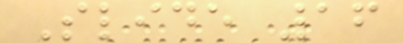Slide 16
